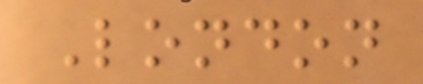London
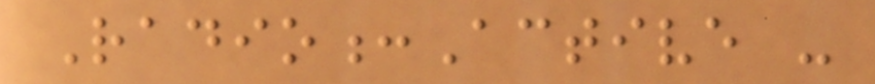Radio:Active -
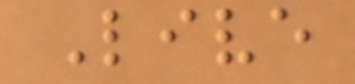Live
